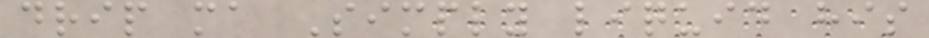drip ma Simply liquid his
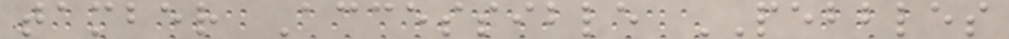tamber Accessible PEBBLES
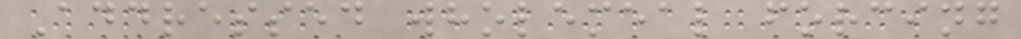Addressed wholemeal forcing
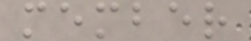member
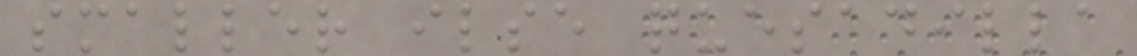smaller ilse quesadilla
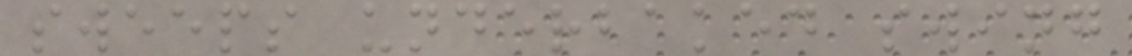sweeps underbaked swing
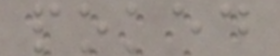poked
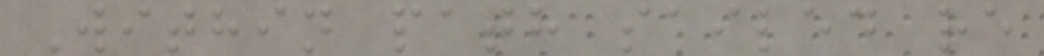Within path sailed re
